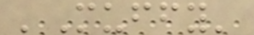'Muffy'
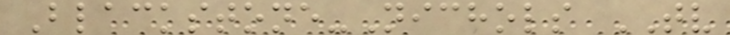Blackstone-Nichols TV
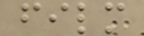film
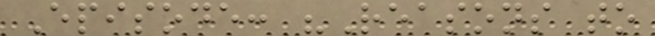Episode: "Reasons to
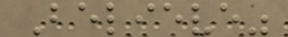Believe"
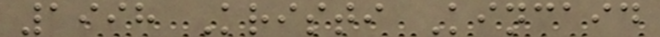1998 Kristi Kincaid
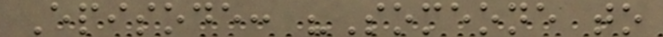Episode: "Someone to
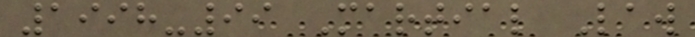1998-99 Martial Law
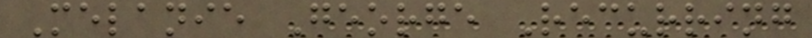Melanie George Recurring
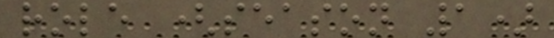role (season 1)
